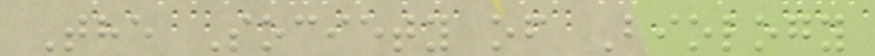The Society of Biology
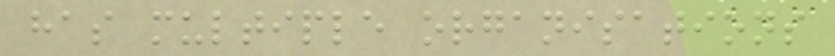has multiple organisations
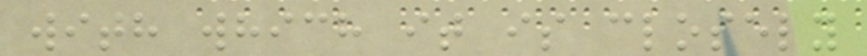with which it is closely
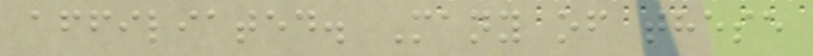affiliated. Many of these
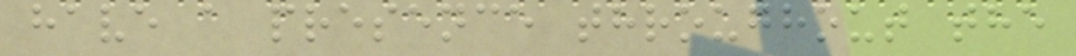have a presence throughout the
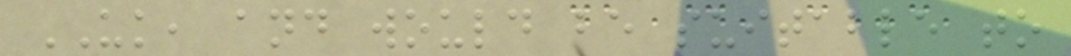UK, and would be suitable to
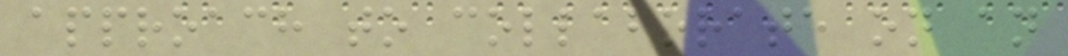approach to collaborate on an
